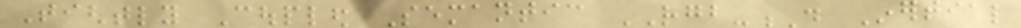Tightly Coupled Semantic RGB-D Inertial
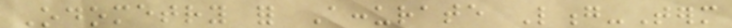Odometry for Accurate Long-Term
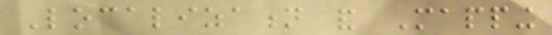Localization and Mapping
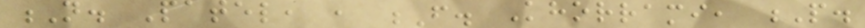N. Patel, , F. Khorrami, P.
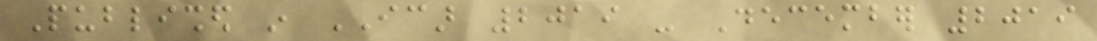Published in ICAR 2019 - December 2019
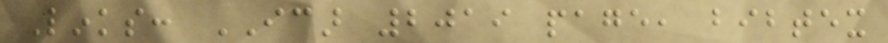Links: ICAR 2019 page, bibtex
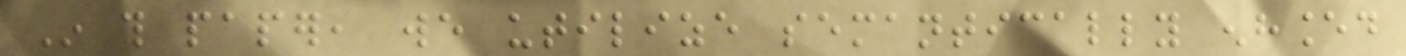In this paper, we utilize semantically enhanced
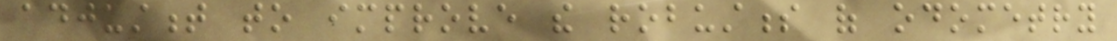adjustment to improve the robustness of odometry
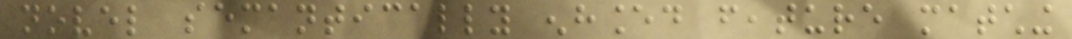novel semantically enhanced feature matching
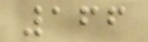166
